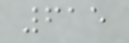615
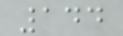144
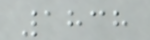1838
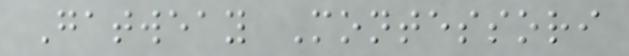Gatweay Montessori
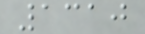1310
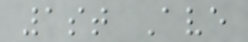1st Ave
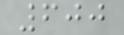600
